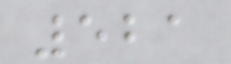521
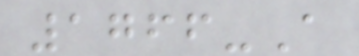1766-A
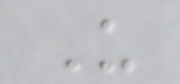U
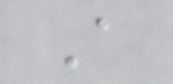A
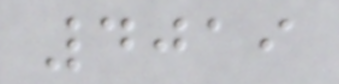4019
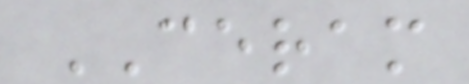CERAM
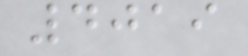4019
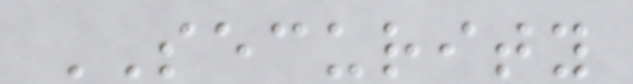SECURITY
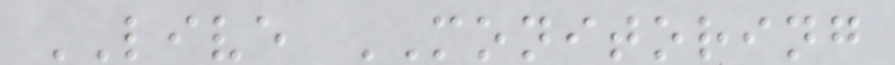LIVE MONITORING
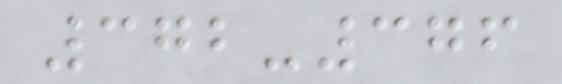372-376
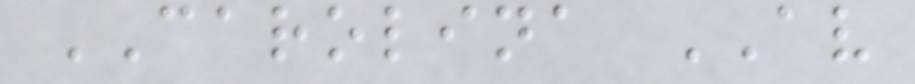CAROLINA AV
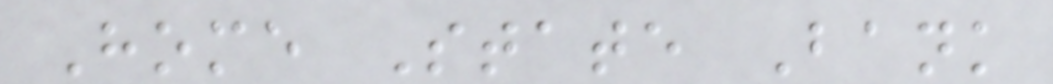Home State Bank
